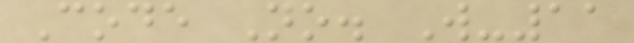Code No. W-11
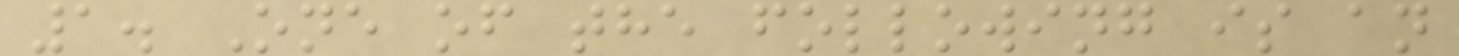1. One of the following is an
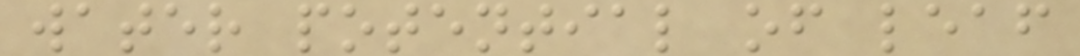water potential of leaf
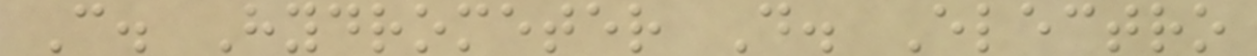C. Hydrometer D. Electro
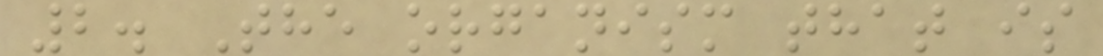2. The organism that is
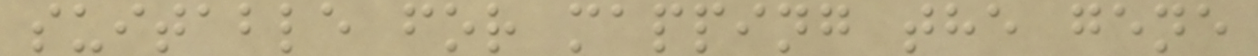suitable for mapping the gene
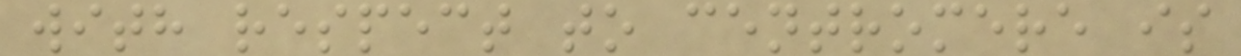with respect to centromere is
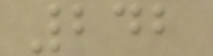242
